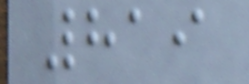819
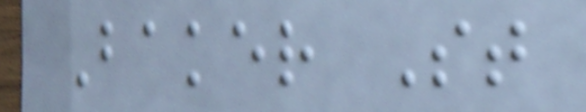Baker St
